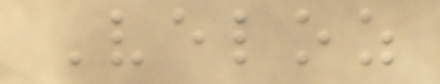Veloz
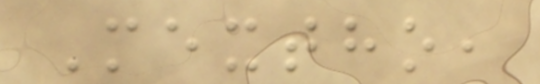Mextho,
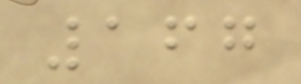167
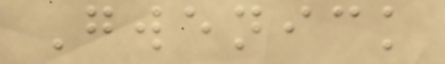Gwenick
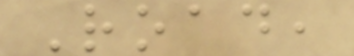Road,
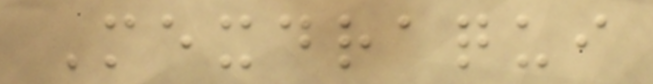Mexdraqui
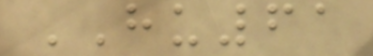HU61
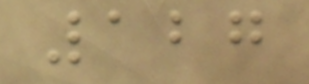127
